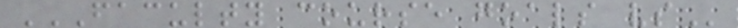FACULTY COURSE GOALS VS
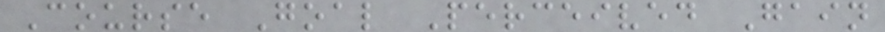Course Goal Perceived Gain
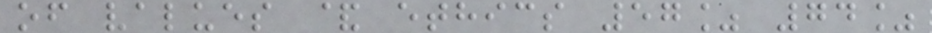of values & ethics 57% 74%
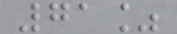71%
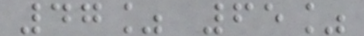47% 65%
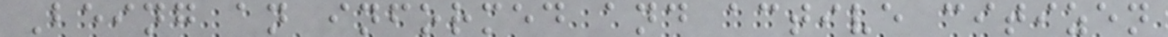Being an informed and active citizen
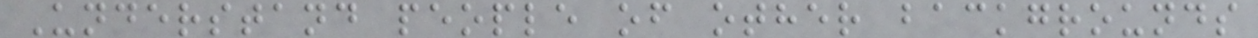Understand people of other backgrounds
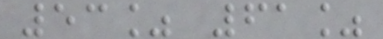53% 61%
